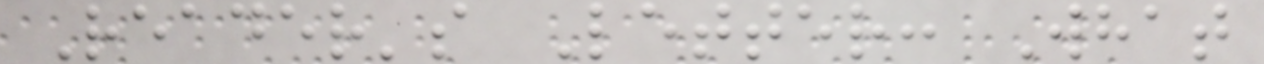Reader's Letter: What
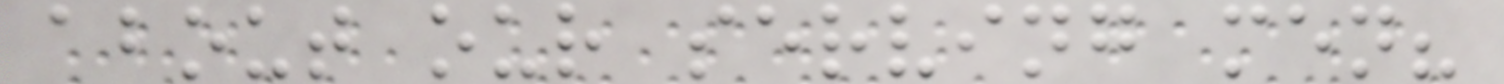about our serving men?
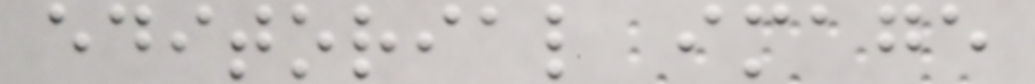editorial image
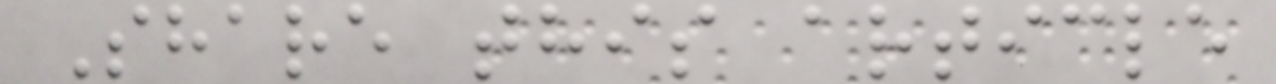Share this article
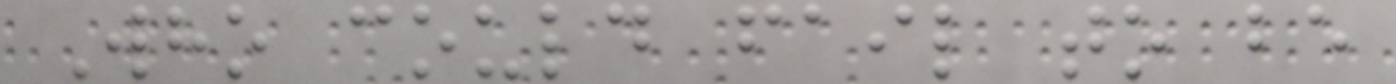Who could fail to be
